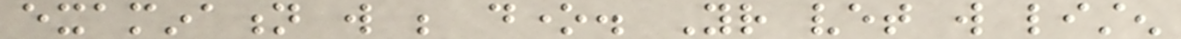examination will be done. Your vet will listen
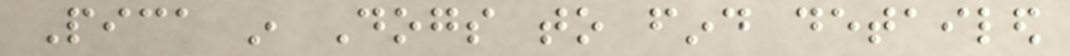Pica in Dogs to find detailed
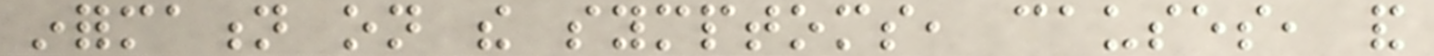information on the symptoms, causes, and
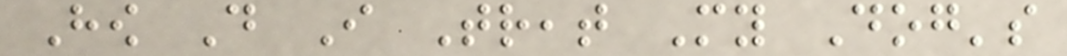How Do I Treat My Dog's
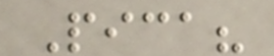Pica?
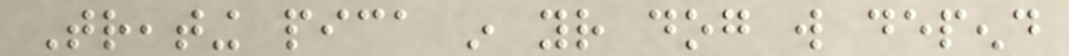Treating pica in your dog will depend
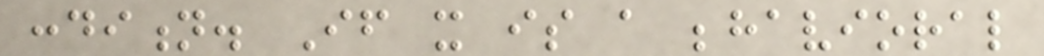condition. If it is a behavioral
